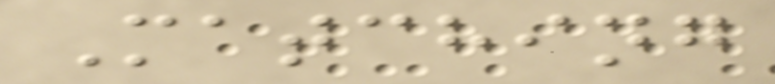Matching
